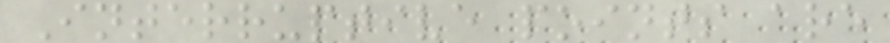Interruptive points are
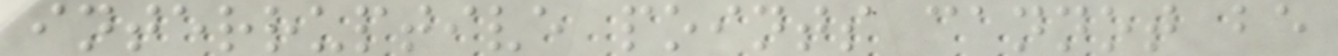interruptive points cannot be
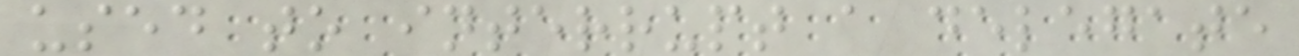used to interrupt a delegate
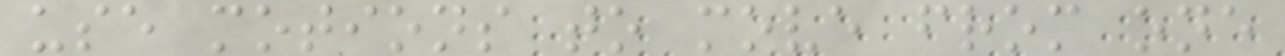use motions to move from one
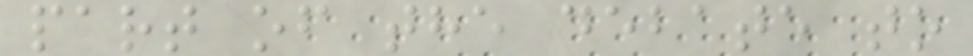part of the debate to
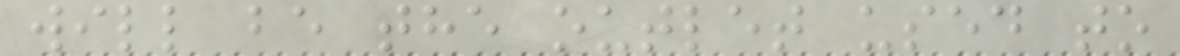will be the outlet used to
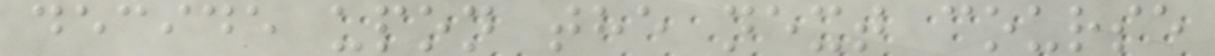decide upon the next course
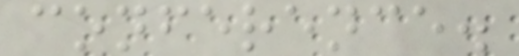conference.
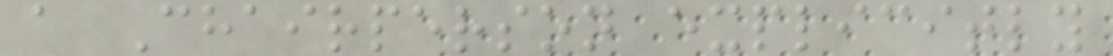a Chairperson explicitly
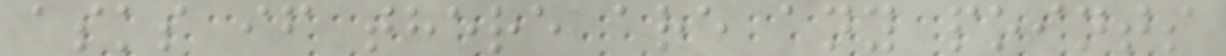asks if there are any points
